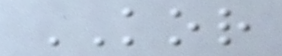KOR
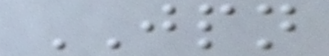JPN
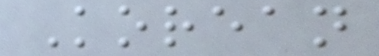Korean
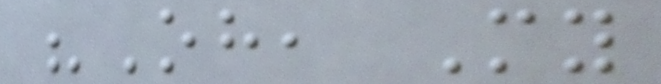"Oh, My
